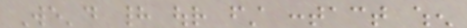We'd had our first contact when
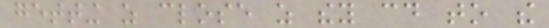getting as close as they could to the
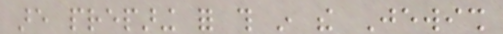are preparing for this in the Jewish
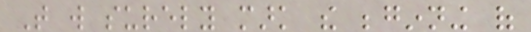That will surely mark the beginning of
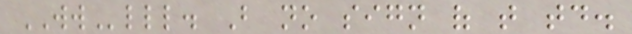WWlll. But no sign of that today.
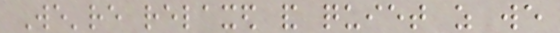We're relaxed and quiet as we
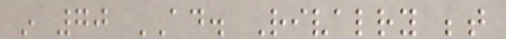in 70 AD. Rivalry between
